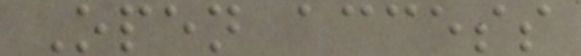Open access
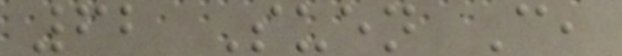62 Suen C,
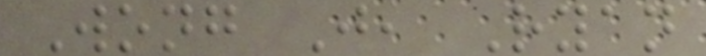Wong J, Ryan
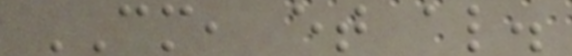CM, et al.
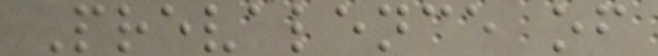Prevalence of
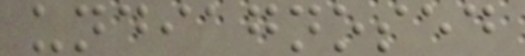undiagnosed
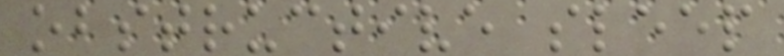obstructive sleep
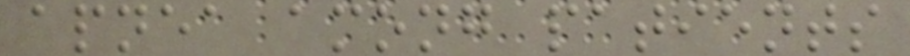apnea among patients
